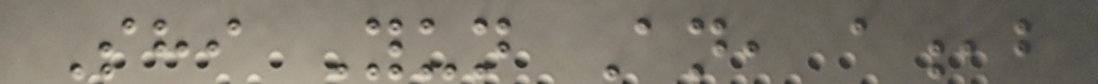Shi Yun An, a,b
